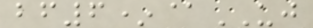bf6*@UJ
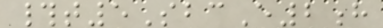#t5SbcE2h
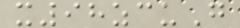x98zcuG
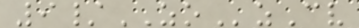9/ZOzCv
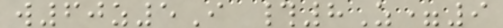w60z5I #8Z=9
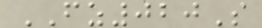FZ020S
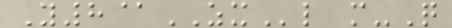Y8@ZXl m-Q
